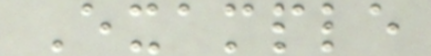Example
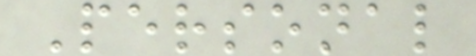Personal
